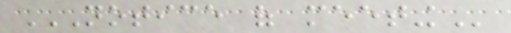NOTICE OF MEETING
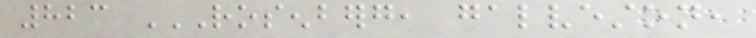823 ROSENBERG, GALVESTON,
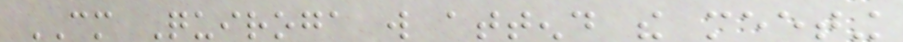CM Quiroga will attend the meeting
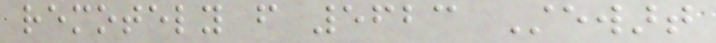remotely from 5623 Stewart
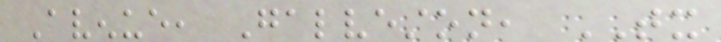Avenue, Galveston, TX
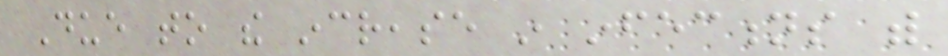Due to the increase in infections with
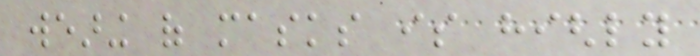wearing of masks is highly
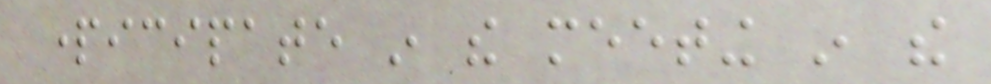participate in the meeting in the
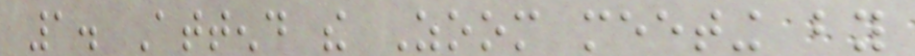1. Attend the Zoom meeting by
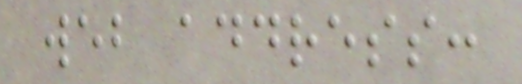web address:
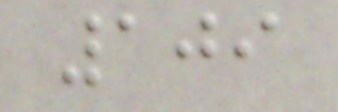109
